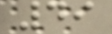49
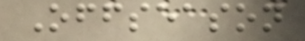Offseason
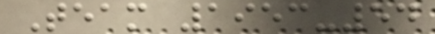Team 1953-54
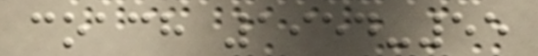coach 1954-55
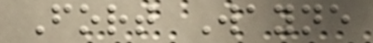Fort Wayne
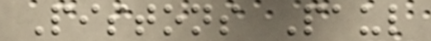Pistons Paul
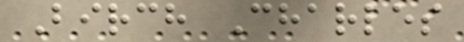Birch Charles
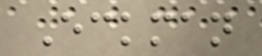Eckman
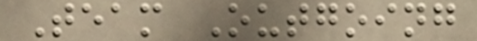Team Outgoing
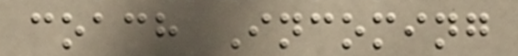coach Incoming
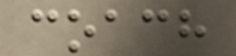coach
